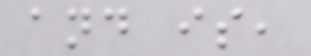and is,
